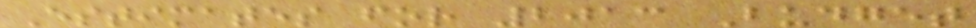Estimates for 2013 Budget
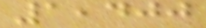1,400
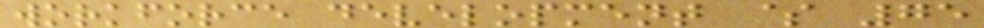workforce development $ 75
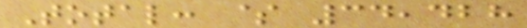Total: $ 34,428
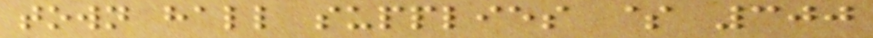town hall supplies $ 300
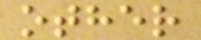other
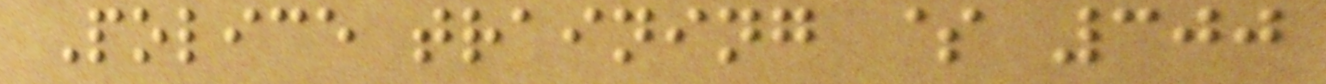Police training $ 300
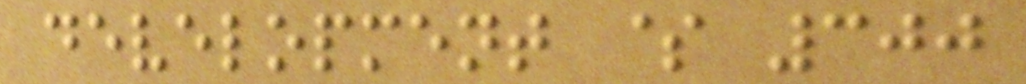development $ 300
